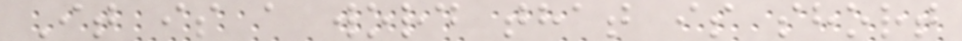It is a word that is short
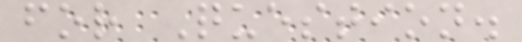for Question.
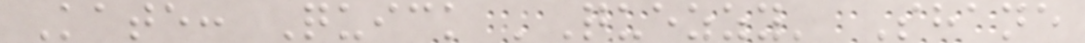Kate: Quick 'Quezzy' Shane
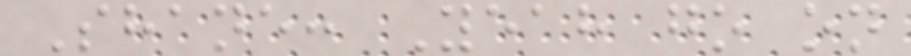Shane: Yeah go on
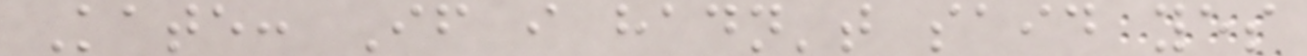Kate: If i hadn't said yes
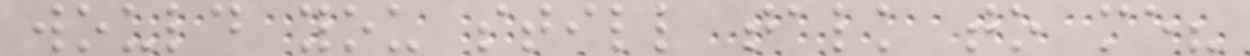would you still talk to me?
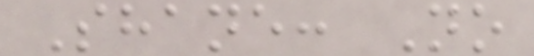Shane: No
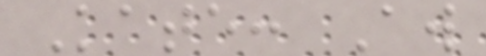Kate: Aw
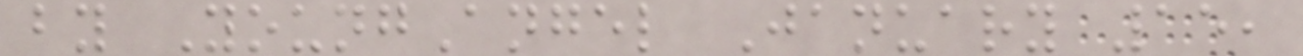by YoungAngel January 15,
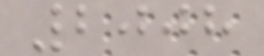2008
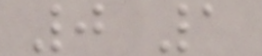0 1
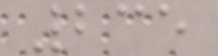235
